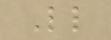Little
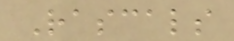Rascals
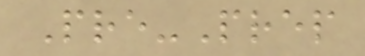Pre-Prep
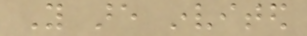You are invited
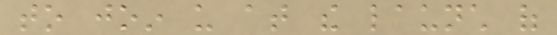to join us at the launch of
